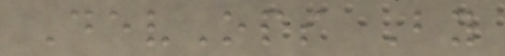DevOps By
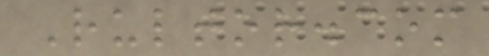Rultor.com
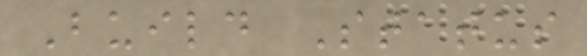Build Status
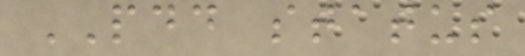PDD status
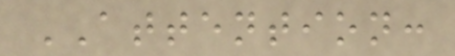ATTENTION:
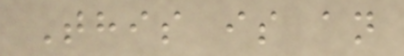This is an
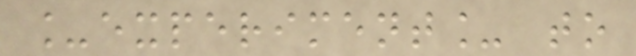_experiment_ to
